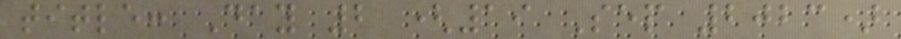title: Day 2 (19 Sep 2023)
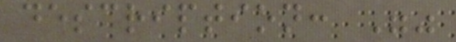description: ""
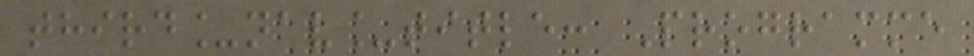third_nav_title: Programme
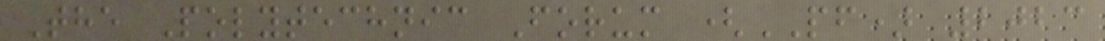The Polytechnic Forum (PF) 2023
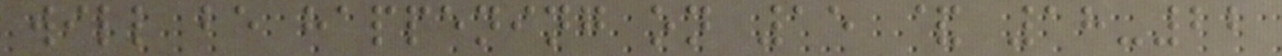will be happening on 15 & 18-22
